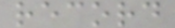record
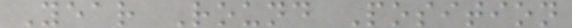Year Round Position
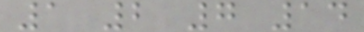1 2 7 14
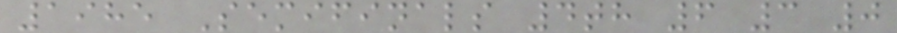1985 Semifinals 4th 6 3 0
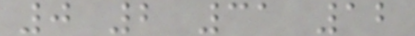0 2 31 12
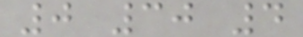0 30 4
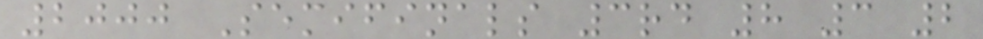2000 Semifinals 3rd 8 3 2
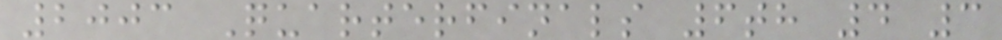2003 Quarterfinals 6th 4 3
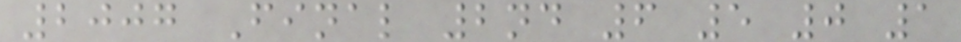2007 Final 2nd 6 5 0 1
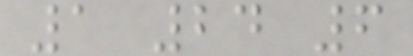1 24 6
